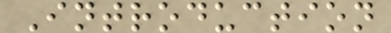Introduction
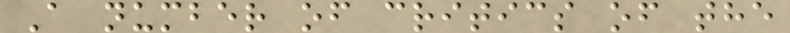A number of critics of the
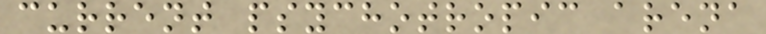current psychotropic arena
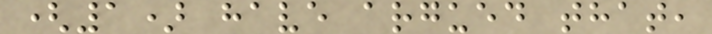(1) have argued that,
